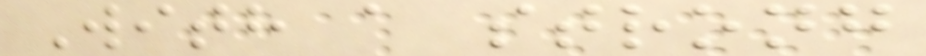With a strong
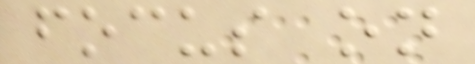focus on
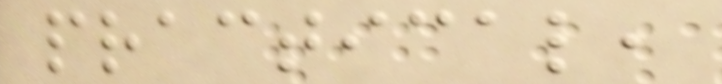practical,
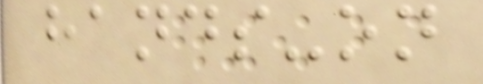hands-on
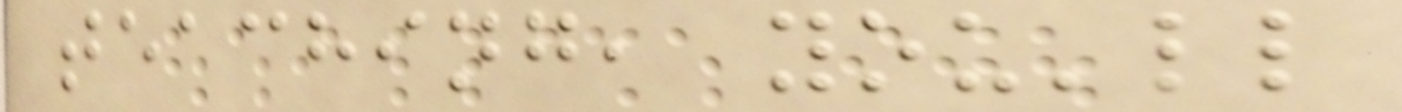teaching, you'll
